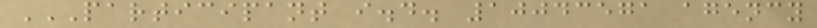PARTICIPANT I.D. 10043571 AGENCY
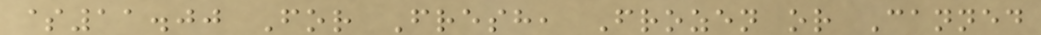$11.00 For Fresh, Frozen or Canned
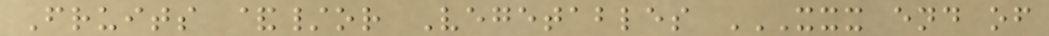Fruits &/or Vegetables XXX END OF
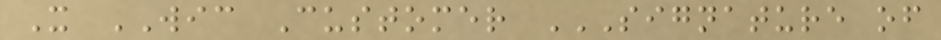X WIC Customer SIGNATURE OF
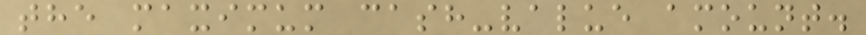the maximum cash-value amount.
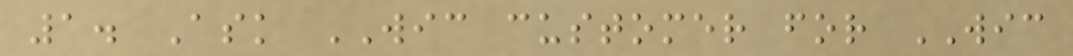1. Ask WIC customer for WIC
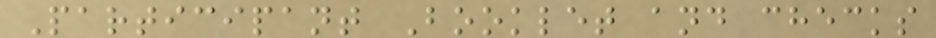Participant Booklet and checks
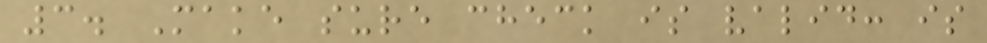3. Make sure check is valid: is
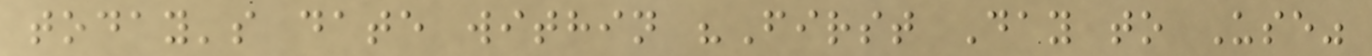today's date within "First Day to Use"
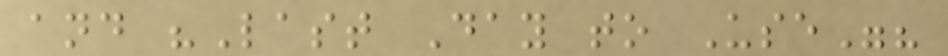and "Last Day to Use"?
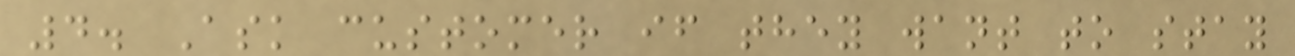4. Ask customer if they want to stay
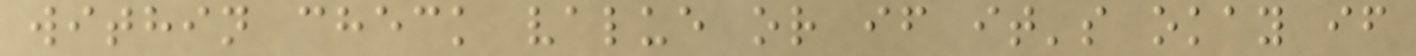within check value or if it's okay if
